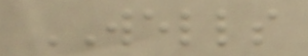WELLS
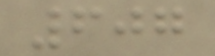607
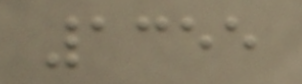1355
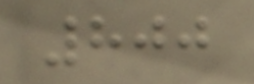800
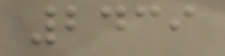2439
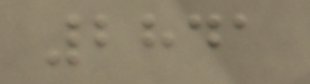2841
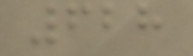628
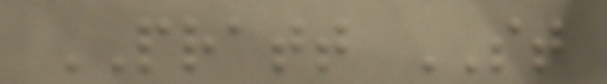PRATT ST
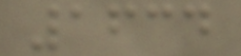1634
